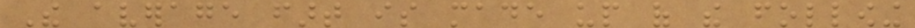The average fart is made up of the following
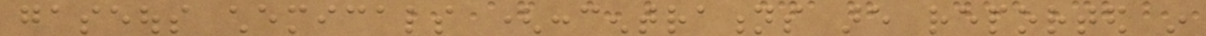gaseous chemicals (concentrations are reported in
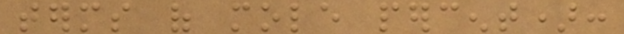terms of mole percent):
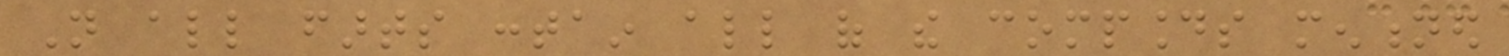Not all farts contain all of the compounds mentioned
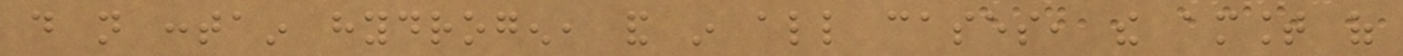do not contain hydrogen, and in all cases, the amount of
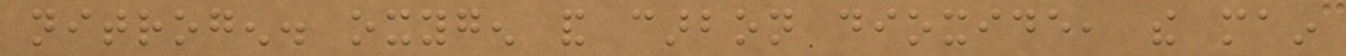nitrogen. oxygen and carbon dioxide, the main
